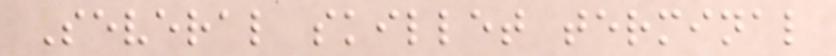Several skillet terminal
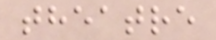theatre
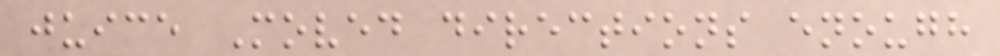juice Moved directions enough
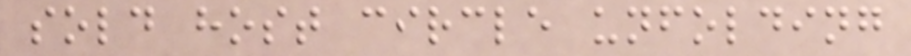sold host circle unfolding
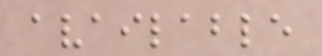available
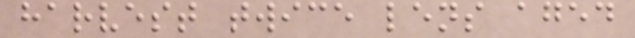harvest twice lens aged
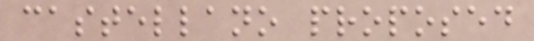castellano proposed
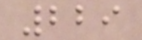229
